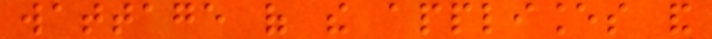wattage of the appliances and
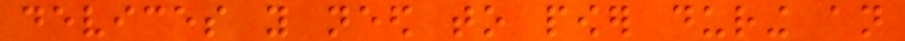devices you need to power during an
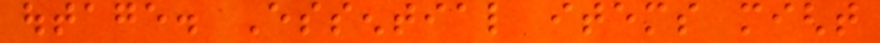outage. Essential items might
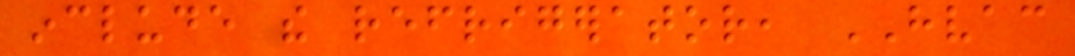include the refrigerator, HVAC
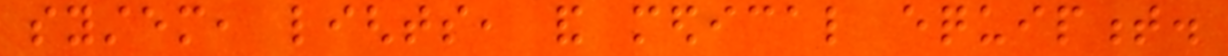system, lights, and medical equipment.
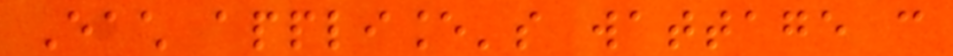Each appliance's wattage can
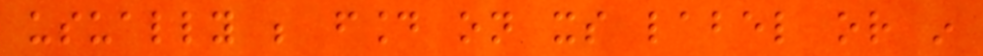usually be found on its label or in
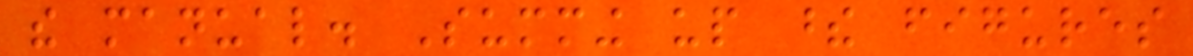the manual. Summing up these figures
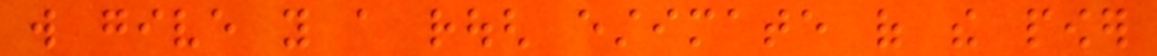will give you a rough estimate of the power
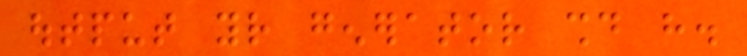output your generator should have.
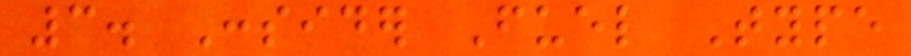3. Consider Fuel Type
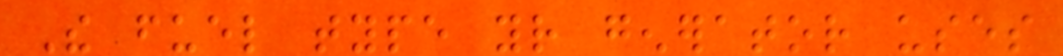The fuel type your generator uses
